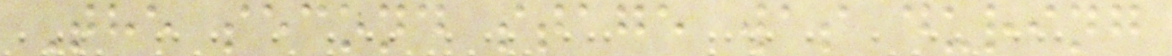The second stage was during
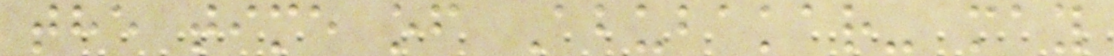the time of Abubakar- may
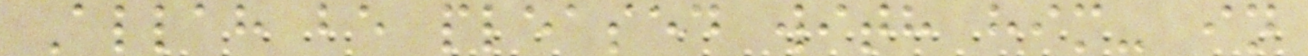Allah be pleased with him- in
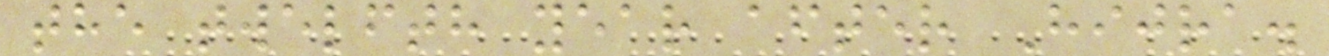the twelfth year after Hijra.
